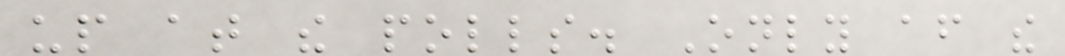up at the polls. Only after the
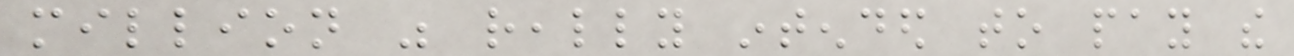million was really intended to pay the
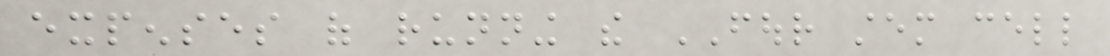expenses of running the FOUR stem cell
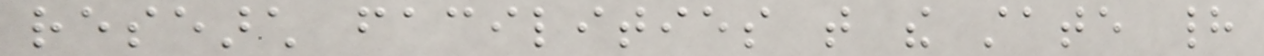research facilities that the state had
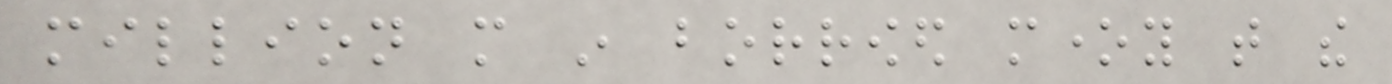million more in borrowed money that the
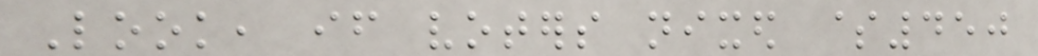Look, if voters nixed $450
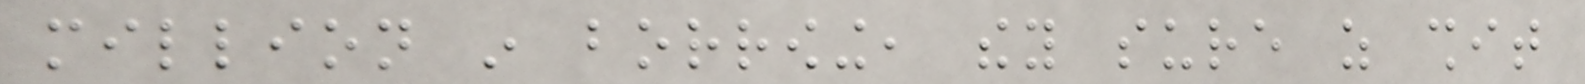million in borrowing, they sure as shit
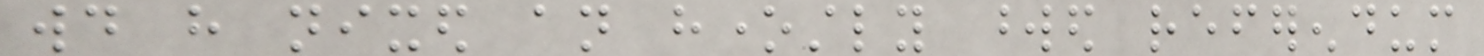would have nixed an honestly worded referendum
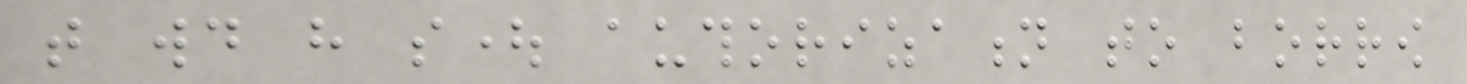that would have sought authorization to borrow
